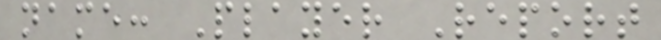name: Player Report
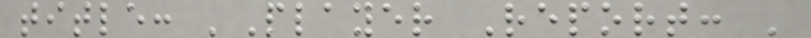title: 'Player Report: '
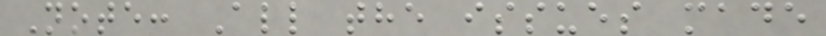Note: All the issues made
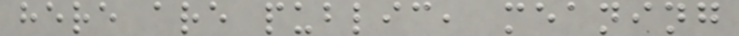here are public, meaning
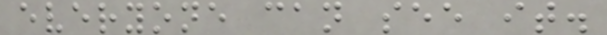everyone can see it.
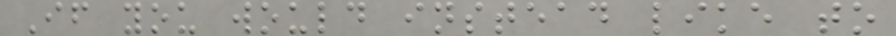If you would instead like to
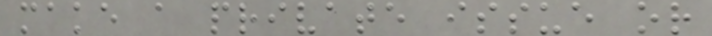make a private issue or
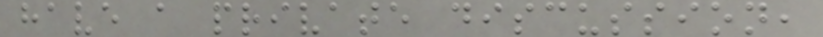have a private discussion,
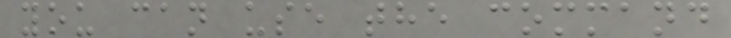you can use the command
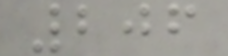206
